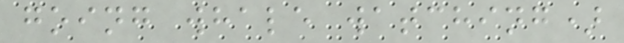going whale watching)
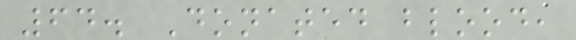64. Donated blood,
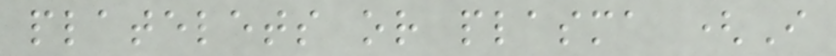platelets or plasma (I
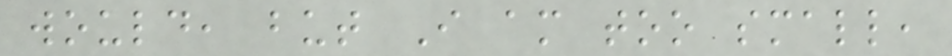would, but I am too small,
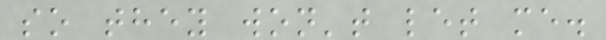so they won't let me.
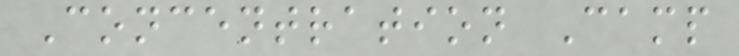Concentration Camp
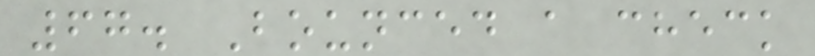67. Bounced a check
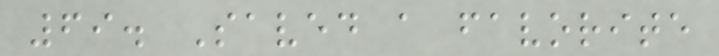69. Saved a favorite
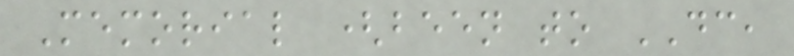Memorial (been to DC,
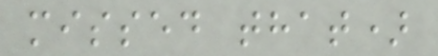missed that)
